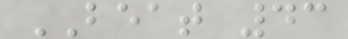BEAT 43
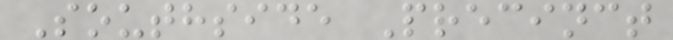Southside Precinct
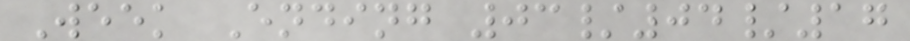Week Ending 03/04/17
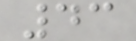43
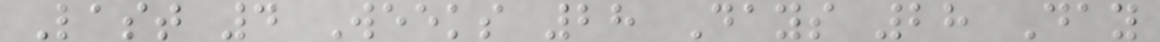Last 4 Weeks 28 Days 28 Day
